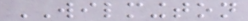WILMINGTON
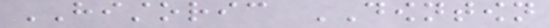HISTORIC DOWNTOWN
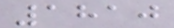1810
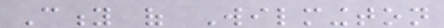City of Wilmington
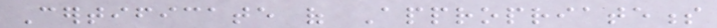Certificate of Appropriateness
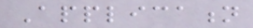Application
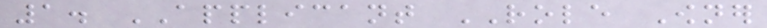1. APPLICANT ROLE Owner
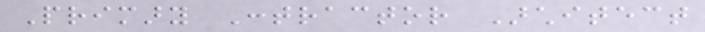Primary Contractor Architect
